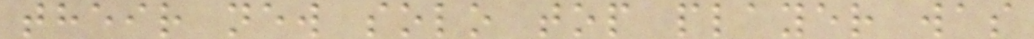their new solo top player was
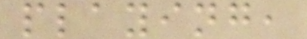playing,
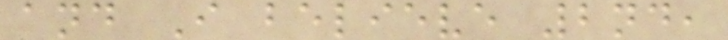and I believe 2nd,
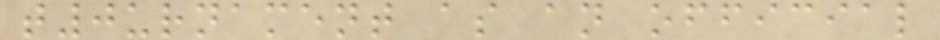t0urnament as an official
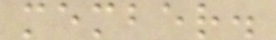member.
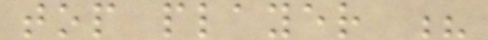top player ?
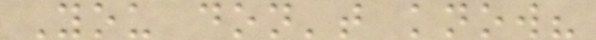You don't know?
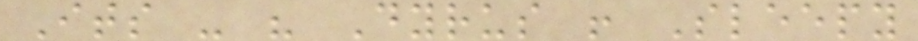Its - " Dyrus ! Sleepy
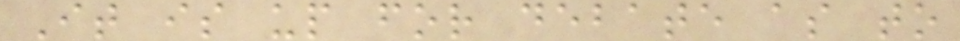It is up for debate as to
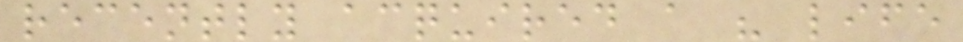recently acquired a " life
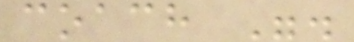coach ".
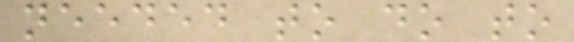needed to do to
